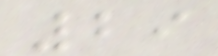29
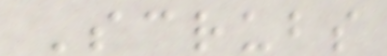Scrubs
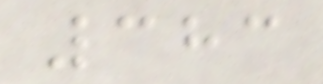383
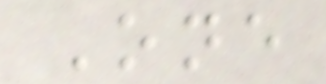One
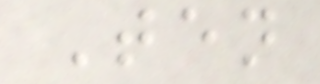Ten
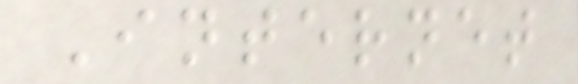Internet
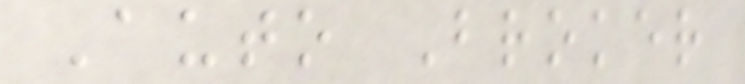Auto Broker
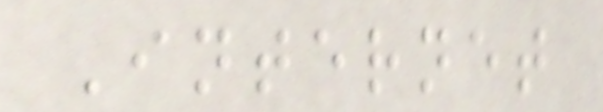Internet
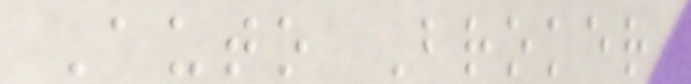Auto Broker
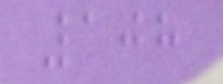108
